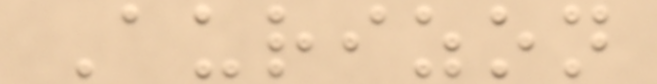Aurizon
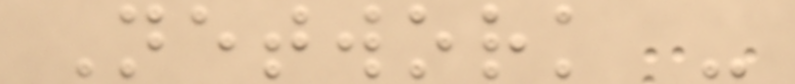Network -
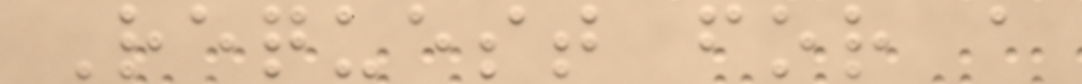Request for a
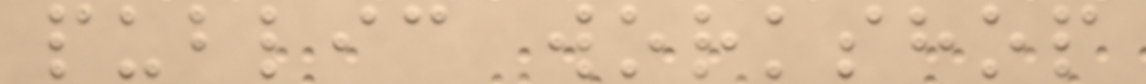public workshop
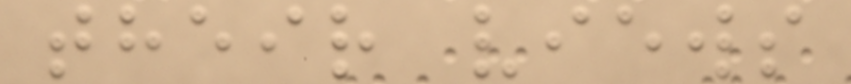their views
